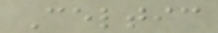Celtic
